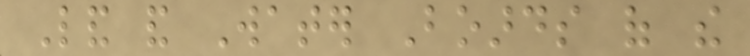Land and Water Boards of the
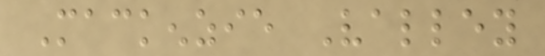Mackenzie Valley
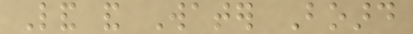Land and Water Board
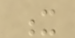x
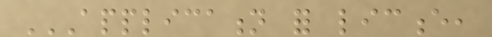APPLICATION FOR LICENCE,
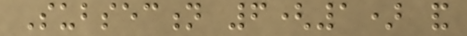Subsection 6(1) and
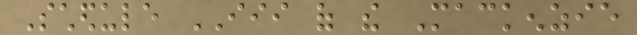Schedule III of the Mackenzie
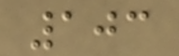103
